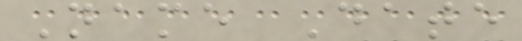Name Date
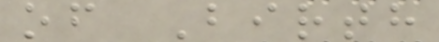of Birth
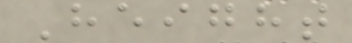Height
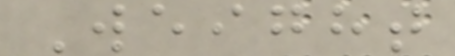Weight
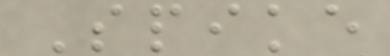Spike
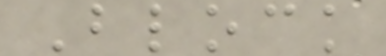Block
